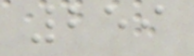259
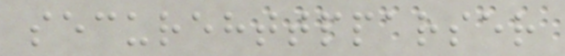securehttpparser
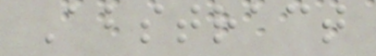Abstract
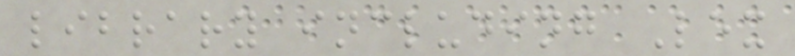library including Lex
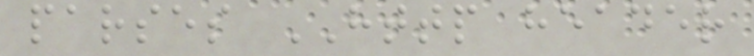parses HTTP header
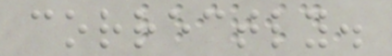correctly.
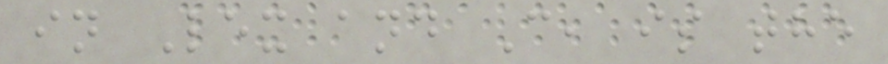in Lex and C, is the
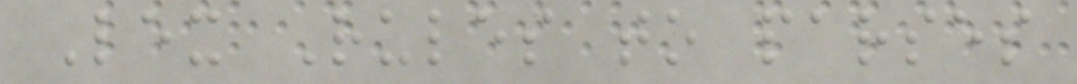Lex Rules to parses
